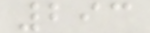293
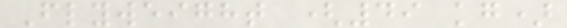Flyweight (49 kg)
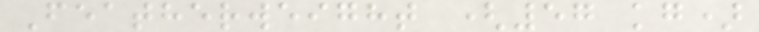Featherweight (57 kg)
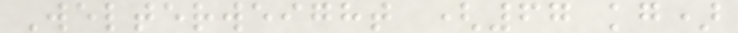Welterweight (67 kg)
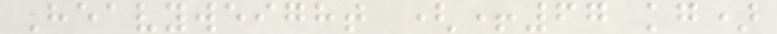Heavyweight (+67 kg)
